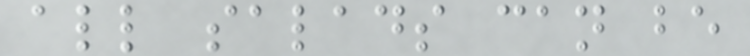all salads can be
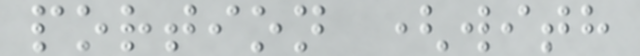portion (with
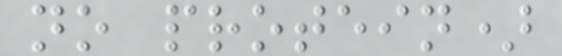no protein)
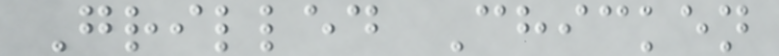Grilled Chicken
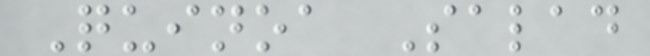Quinoa Salad
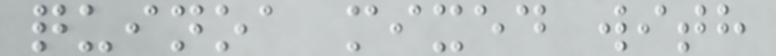quinoa mixed with
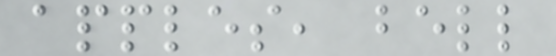apples, bell
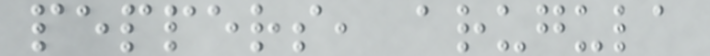peppers, arugula
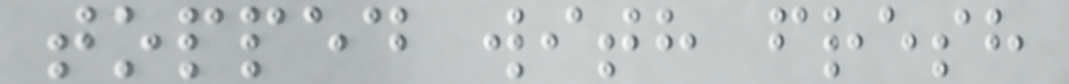topped with fresh
